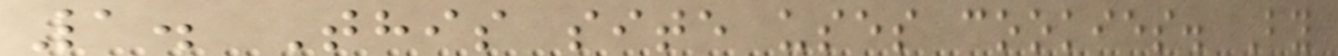1. This site uses cookies. By
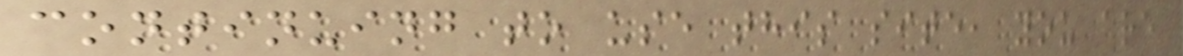continuing to use this site, you are
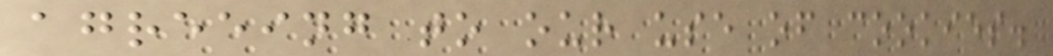agreeing to our use of cookies.
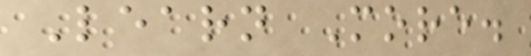Learn More.
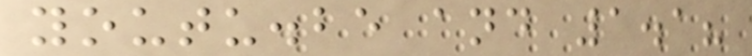youtu.be and 1.1?
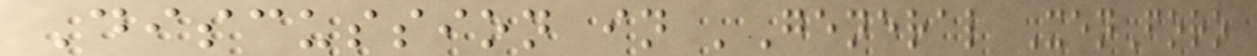Discussion in 'General XenForo
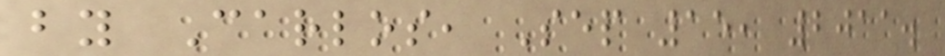by Carlos, Sep 15, 2011.
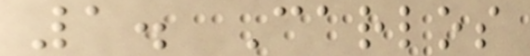1. Carlos
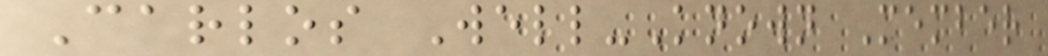Carlos Well-Known Member
